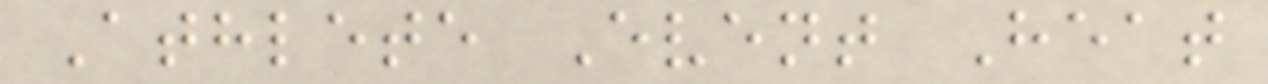Athlete Event Heat
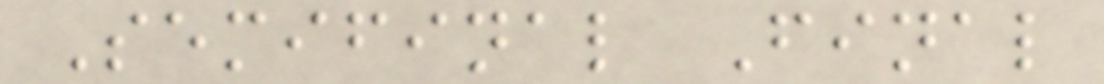Semifinal Final
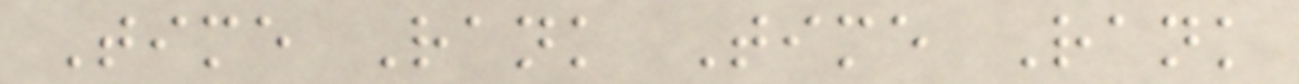Time Rank Time Rank
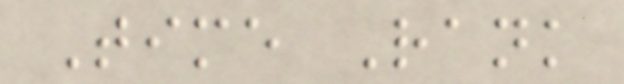Time Rank
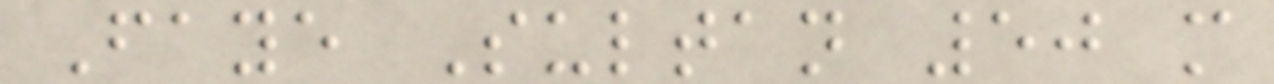Faye Sultan 50 m
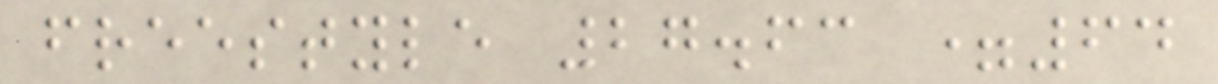freestyle 27.63 =64
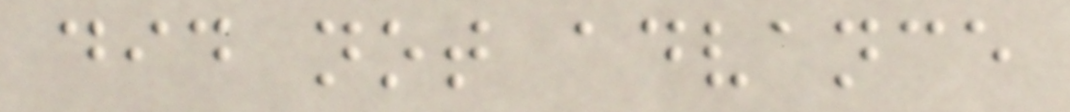did not advance
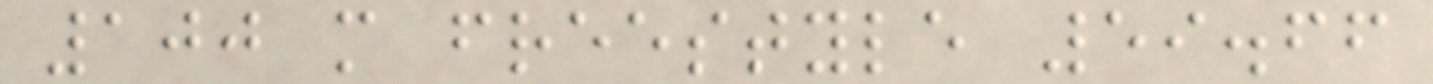100 m freestyle 59.66
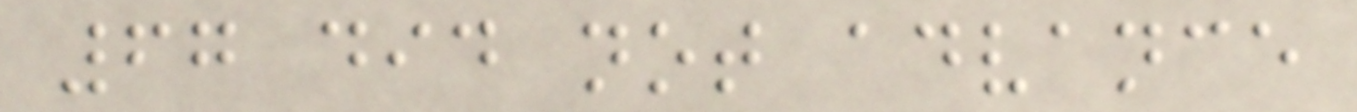67 did not advance
